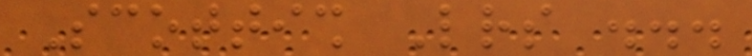Scottish Letters ...
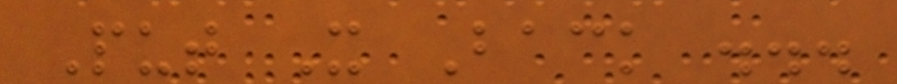Put It Back ...
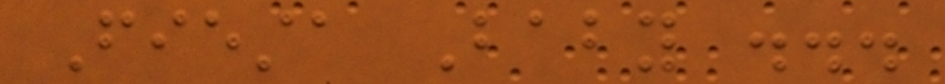Fiesta Baby ...
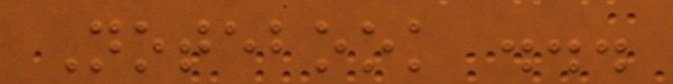Notebook ...
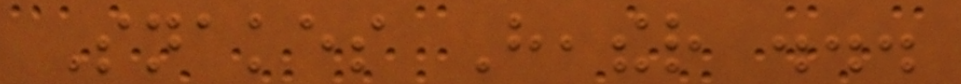Snakes Heather ...
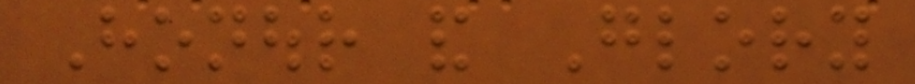Honour and Glory
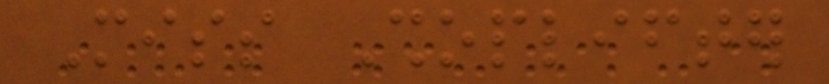Miss Shoplifter
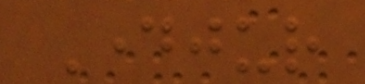Dayjur
